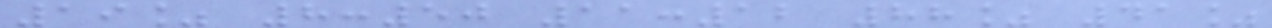19% 8:50 11:12 88% 41%
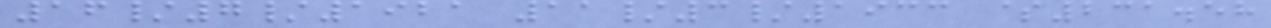16/7/1921 11/3/1933 $231.58
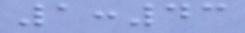1:43
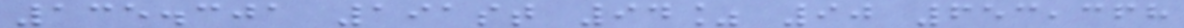135.301 191st 94% 90 653,368
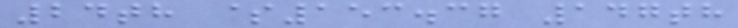24th $153.37 147th
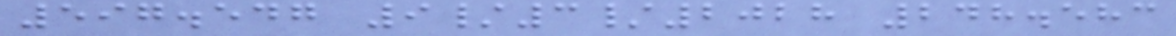597.547 9/3/2028 248.583
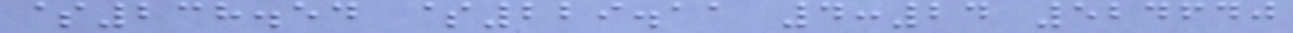$238.54 $229.11 4:24 524640
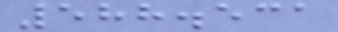588.531
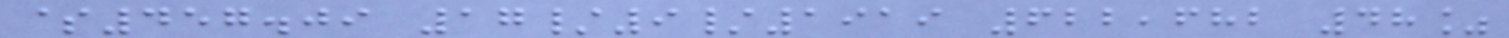$457.09 17/9/1919 622,682 48%
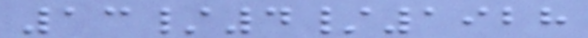13/4/1928
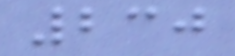230
